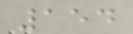154
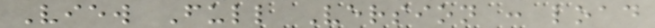View Full Version : load
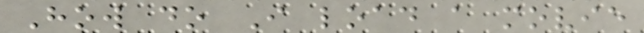How do I load a movie
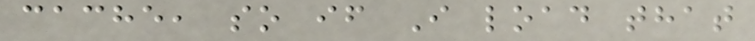cache, so if I load that
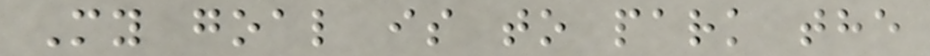My goal is to park the
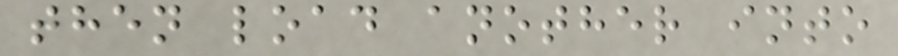then load another into
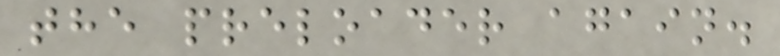the preloader again.
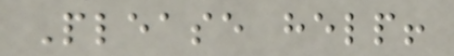Please help!
